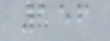156
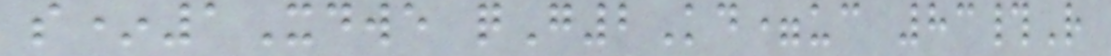s*1Xdwe qG2Kd=uc 83#R
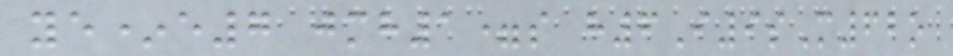ye*e7 jmh1=s h6I9sM62o
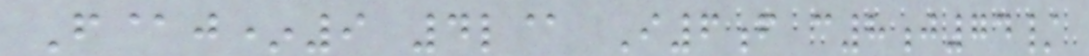F@j*9 4l@ I6f c8j74/
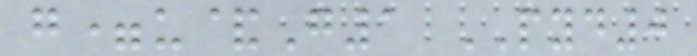g=u&G1 PYD0
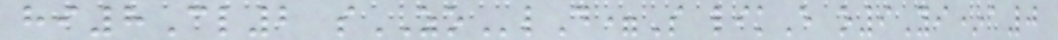hi8Cl2 sZOlD=S likE o9Yi*a0
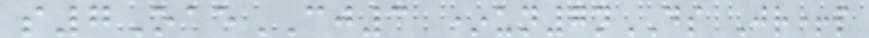s7OaeCJ3 *un7nDS Jr+p
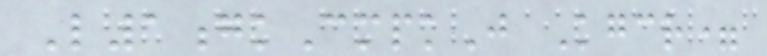L1gkCmpkJ Kgcr=
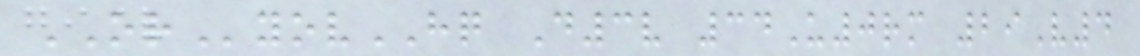ORyovHQ D3v 34U0rm 29V4
